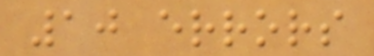10 errors
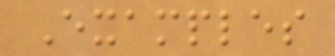Examples
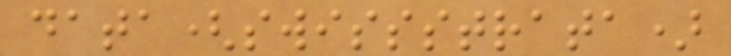data(swissstrata)
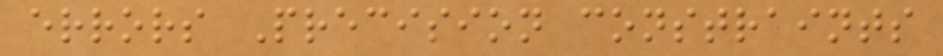errors Precision constraints
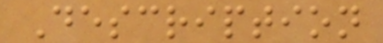Description
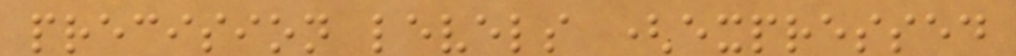precision levels (expressed
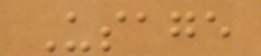Usage
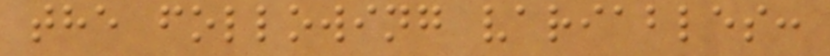the following variables:
